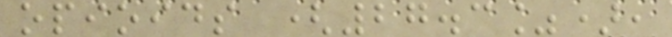opioids (27.3%),
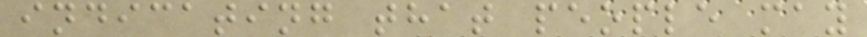indicating that people may
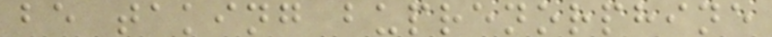be taking buprenorphine
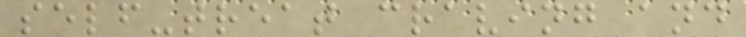self-treat craving and
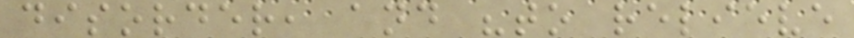disorder, and "to relieve
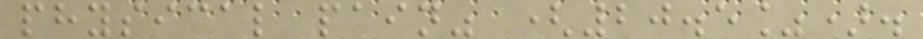physical pain" (20.5%).
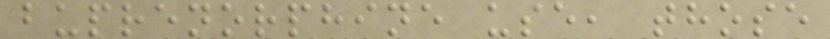buprenorphine use, those
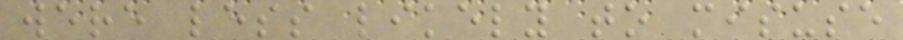were less likely to misuse
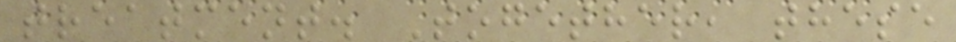treatment. Together, these
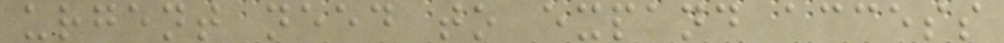urgent need to expand access
